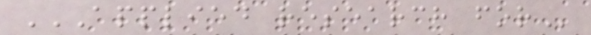APPLIED RESEARCH FOR
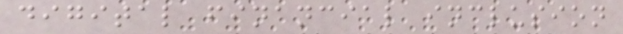digital financial inclusion
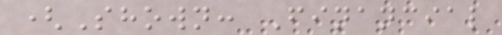(Shown: Financial
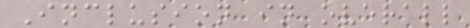Inclusion in overall
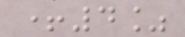+4%
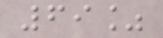69%
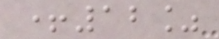+12%
